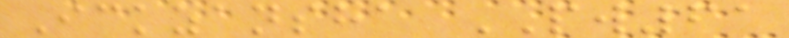Ickzansha PW61
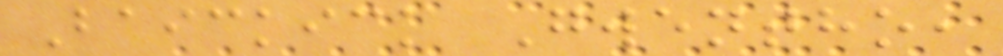Baickick Gwentho,
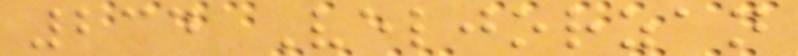234 Veljorzan
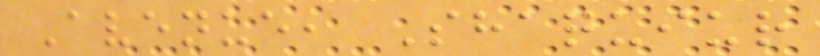Avenue, Shaquiur
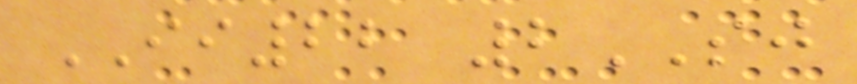II22 2SJ
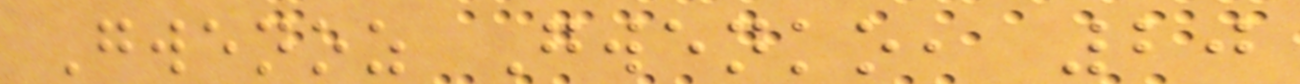Gwenoz Gwenko, 20
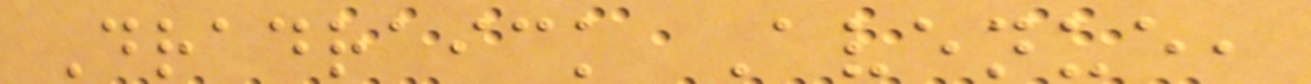Dradraick Avenue,
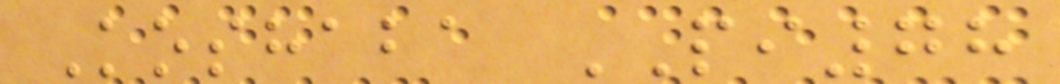Koshaba PI78
